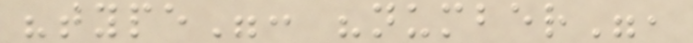"type": "number",
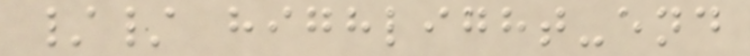// highlight-end
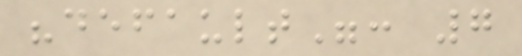"default": 7
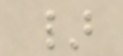}
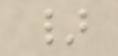}
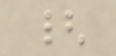{
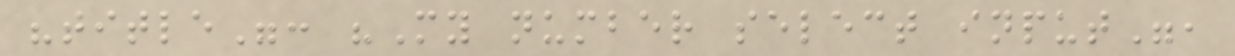"title": "My number select input",
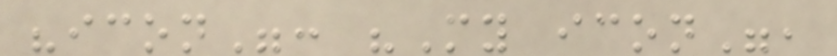"icon": "My icon",
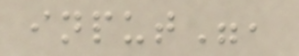input",
